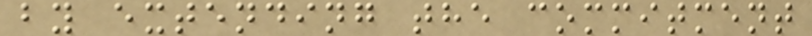by extending the commitment
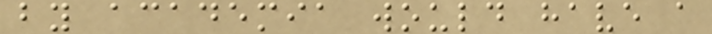by academia would have a
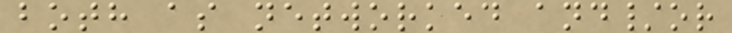both as networked and/or
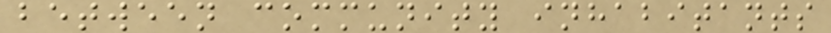between community inhabitants
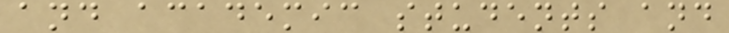and academic students and
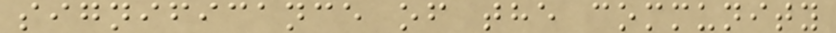significance of the community
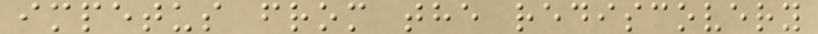impetus from the rediscovery
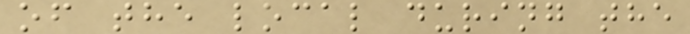of the local during the
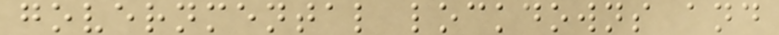governmental lockdowns and
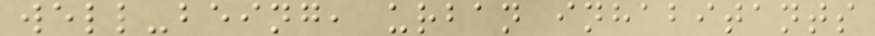well-being, urban inhabitants
